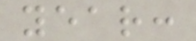year:
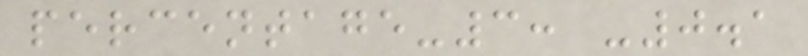percentage-3: -0.1
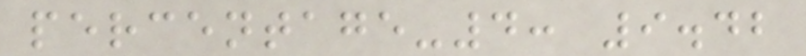percentage-4: 9.42
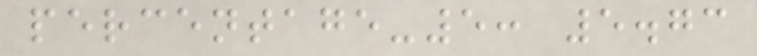percentage-5: 5.73
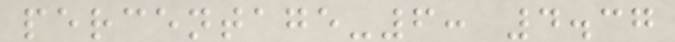percentage-6: 4.37
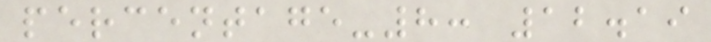percentage-8: 12.19
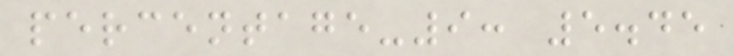percentage-9: 5.45
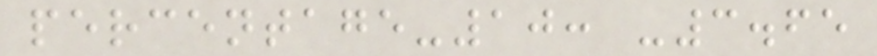percentage-10: -3.65
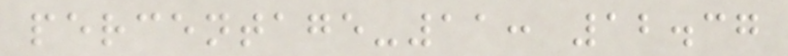percentage-11: 12.37
